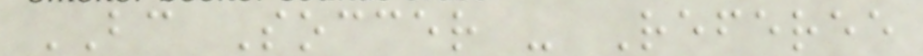BC Soccer - Referee
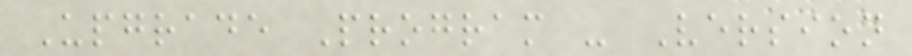Upgrade Program - Version
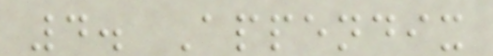4. Appendix
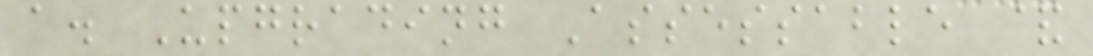a. Upgrading Assessable &
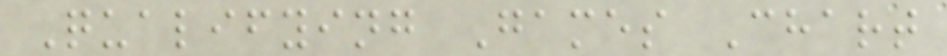Qualifying Games Chart
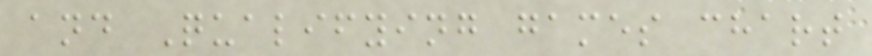and Qualifying games chart
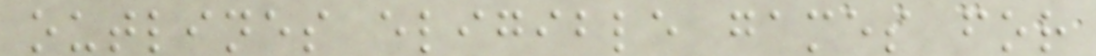outlines eligible games for
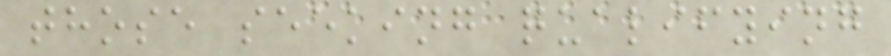those seeking qualifying
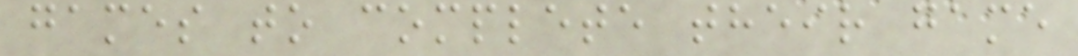games to complete their game
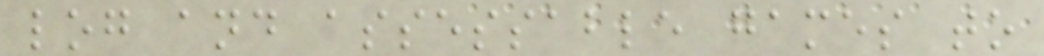log and assessable games to
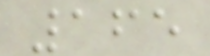165
